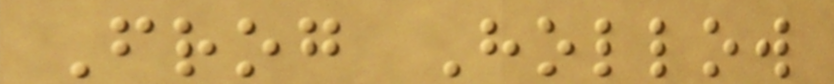Frog Hollow
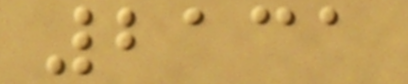2131
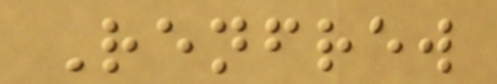Renfrew
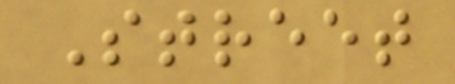Street
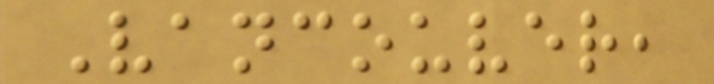Vancouver,
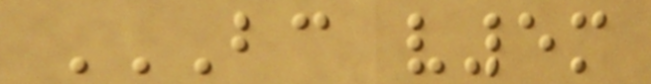BC V5M
